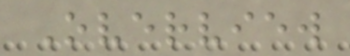Overview
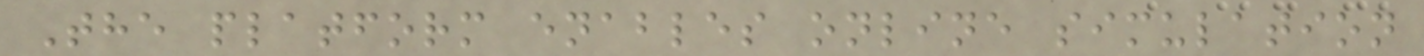The platform enables online simulation
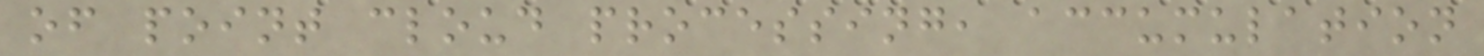of point cloud processing, accumulation
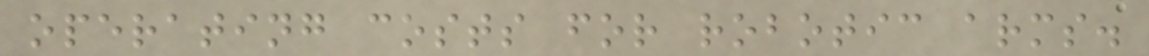operating costs for robotic arms.
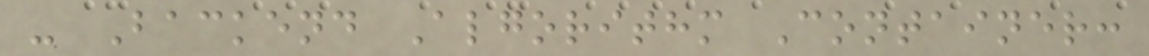- Backend Algorithm Container:
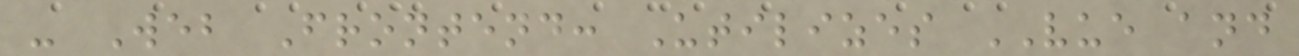- Web Frontend: Utilizes VUE and
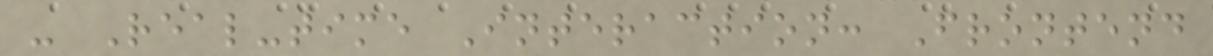- Real-time Interaction: Frontend
